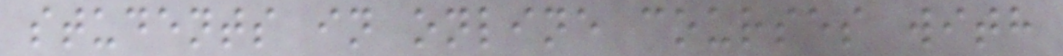students in online courses with
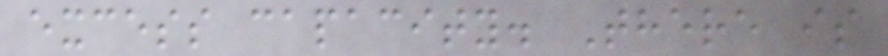excess capacity. There is
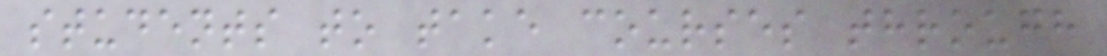students to take courses through
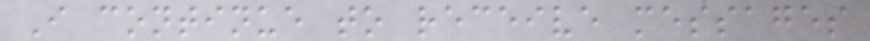I continue to receive messages
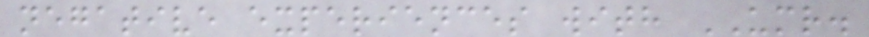negative experiences with UMR.
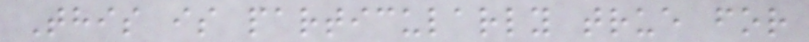This is particularly true for
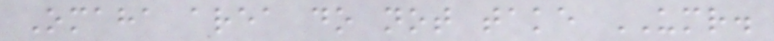Omaha area do not take UMR.
